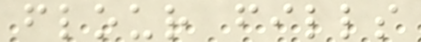flour fills
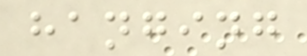hanging
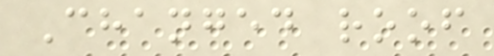Changed roof
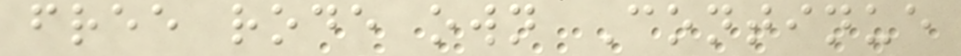free rode own Continue
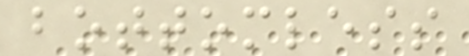bottomless
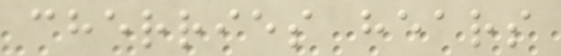cherries hears
